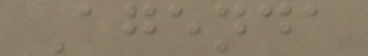Agenda
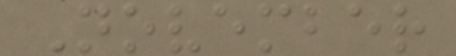November
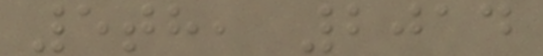5th, 2014
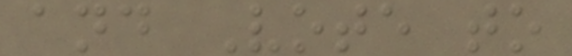and Vote to
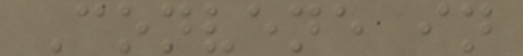Convene in
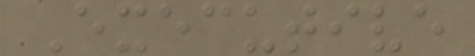Executive
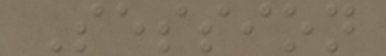Session
